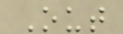Out
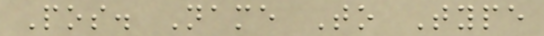Pos. Name To Type
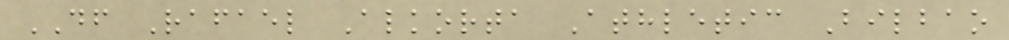DF Rafael Alkorta Athletic Bilbao
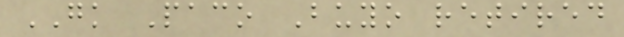GK Paco Buyo retired
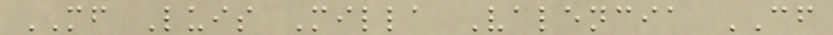MF Luis Milla Valencia CF
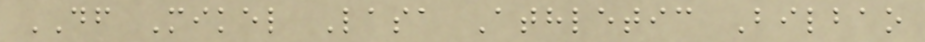DF Mikel Lasa Athletic Bilbao
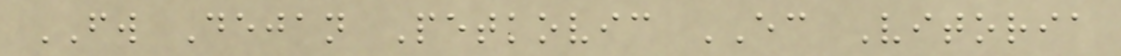FW Dejan Petkovic EC Vitoria
